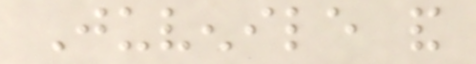Juvenile and
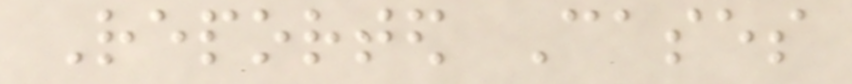Reported Cases
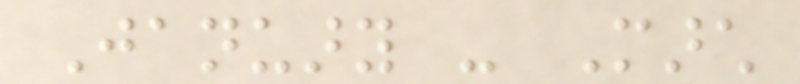January - March
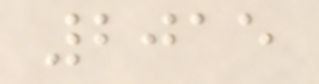2015
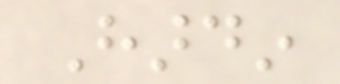Hardin
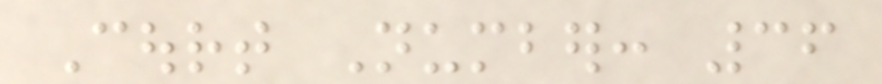Court Number: 36
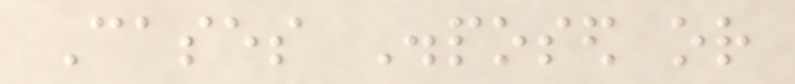Cases Disposed or
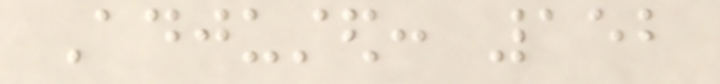Adjusted: 152
